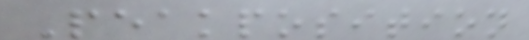Peakposition
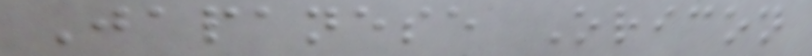Japanese Oricon
